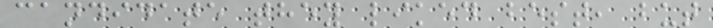candidate they liked best, but
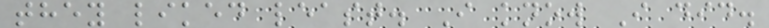they liked least. I know I did.
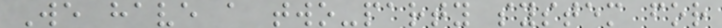We have a two-party system for
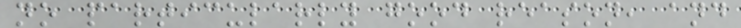no particularly good reason, and
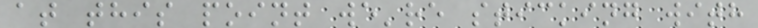at this point we're sticking with
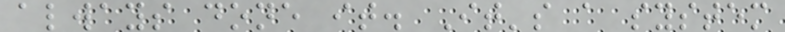always done it. It's a system
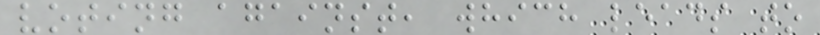voting against, which leads to
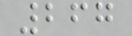267
